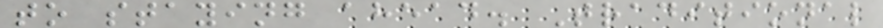to staying ahead. Traditional
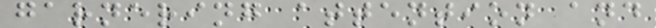garnering attention and
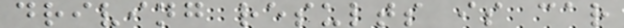driving results is car
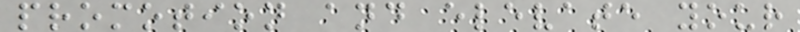promotion and elevate your
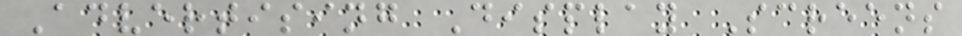Advertising Display Screens
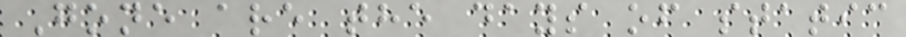Gone are the days of static
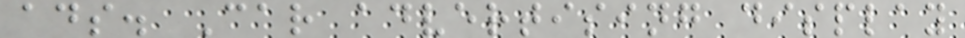ads. Car advertising display
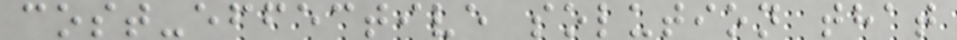cost-effective solution that
